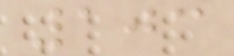103
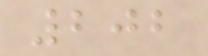202
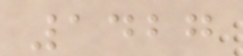1427
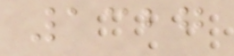1327
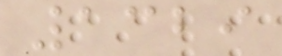1329
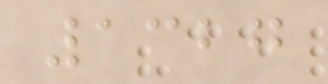1327
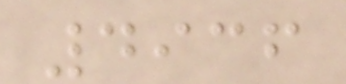4936
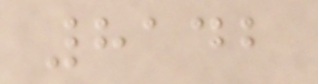8142
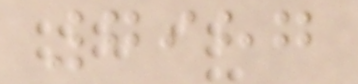7987
